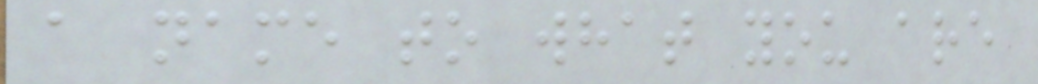a name to what you are
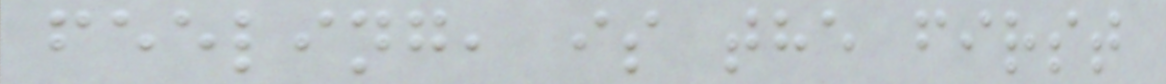feeling, is the first
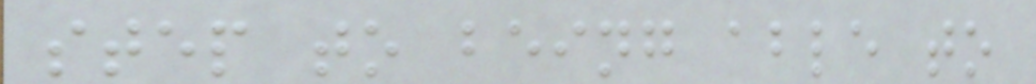step to being able to
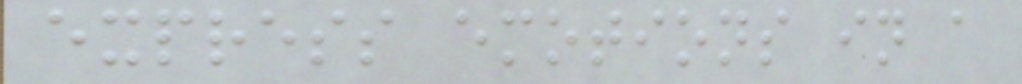express emotions in a
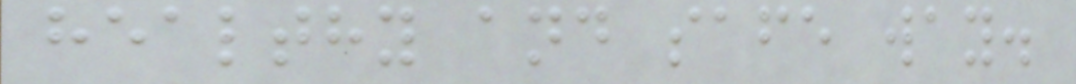healthy and safe way.
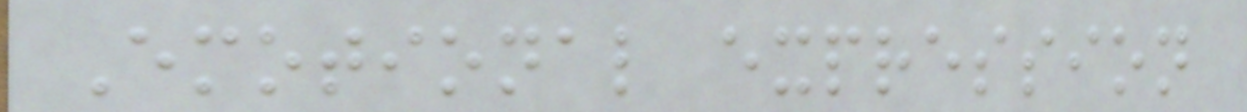Emotional expression
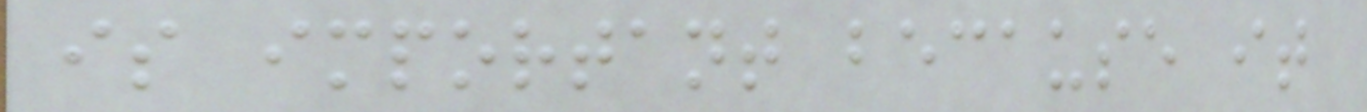is important because it
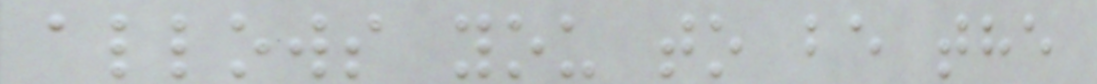allows you to be the
